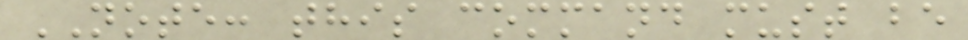NOTE: this command must be
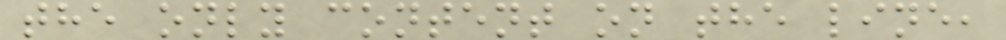the only content on the line,
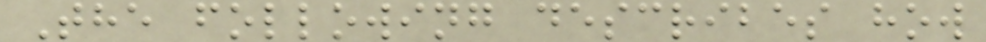The following describes how
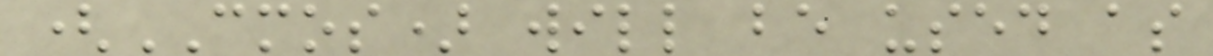(CMOS) will be used as
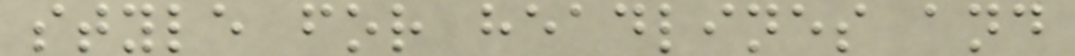style for headlines and
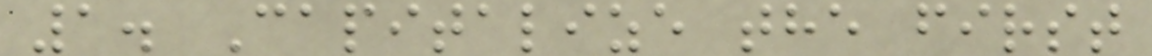1. Capitalize the first
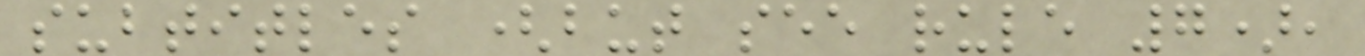subtitles (but see rule 7),
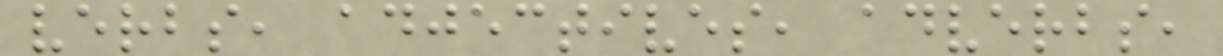verbs, adjectives, adverbs,
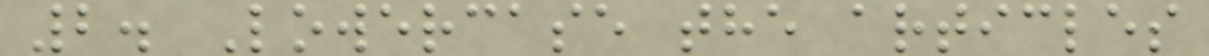2. Lowercase the articles
